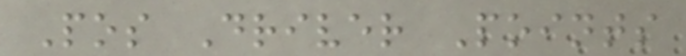Pos Driver Points
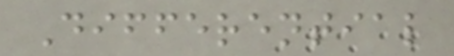Differential
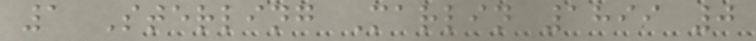1 Sterling Marlin 1899 0
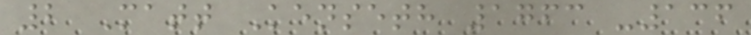2 Matt Kenseth 1763 -136
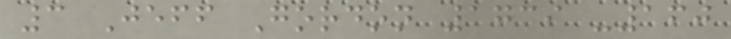3 Jeff Gordon 1739 -160
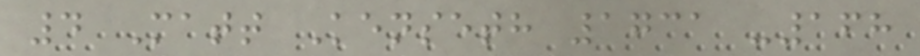4 Matt Kenseth 1731 -168
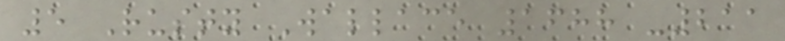5 Rusty Wallace 1688 -211
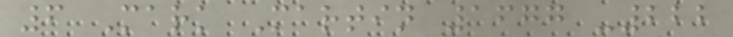6 Mark Martin 1677 -222
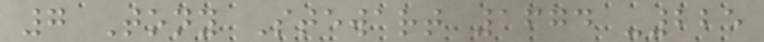7 Tony Stewart 1674 -225
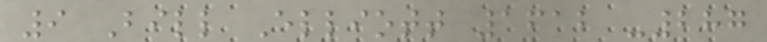9 Bill Elliott 1612 -287
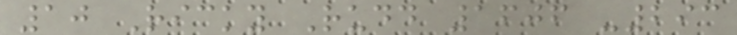10 Ricky Rudd 1606 -293
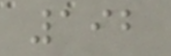192
